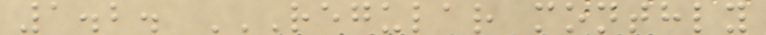1.2. REGULAR MONTHLY
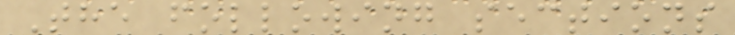The following sections
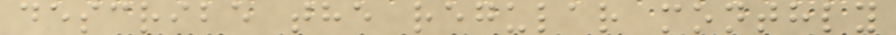describe the regular monthly
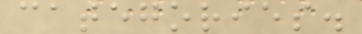categories.
